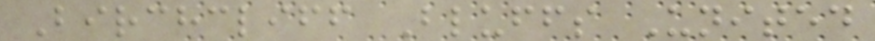Birchcliff Bluffs United
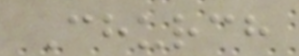Church
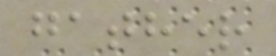gather
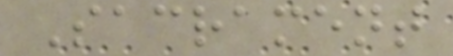Sacrament
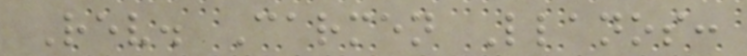Rev. Carmen Llanos:
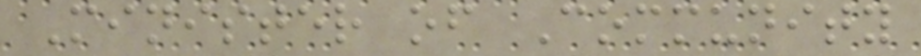Minister of Community
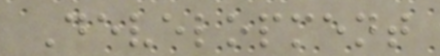Development
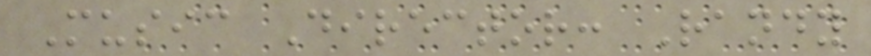Music Director: Randy
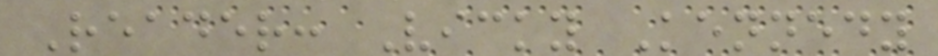Reader: Vicky Kennedy
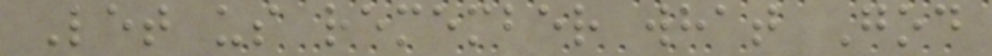Let us remember what God
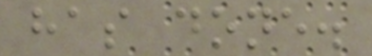has done.
